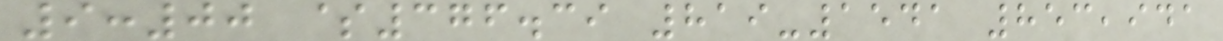9:00 $376.39 819-1541 853,941
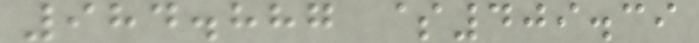984.887 $409.39
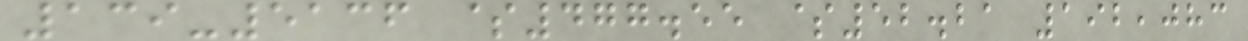139-5136 $477.55 $52.21 192,083
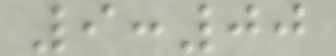9:00
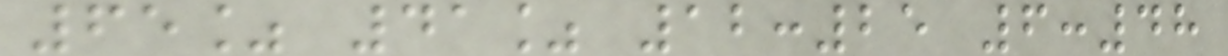65% 41% 12:25 6:48
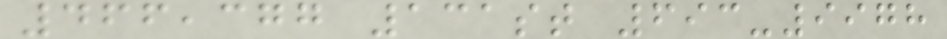466,377 131st 693-9978
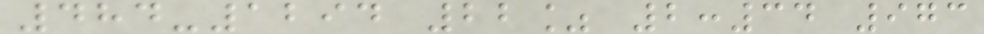484-1294 22% 2:34 973
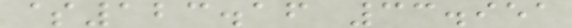$123.16 33.951
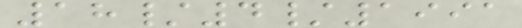18/4/1991
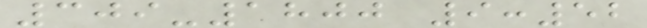309-1800 9:52
